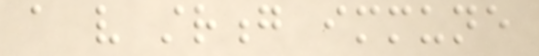a very strong immune
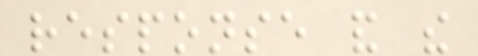response and the
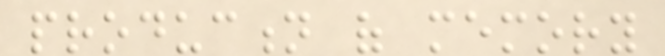production of memory
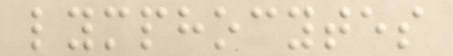lymphocytes
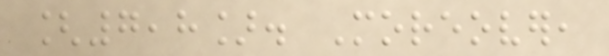[7,8]. Moreover,
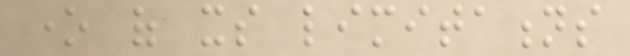one of its limitations
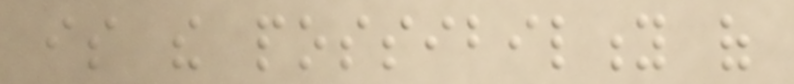is the possibility of
